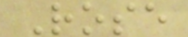Rose
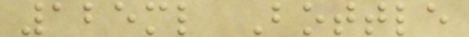125ml Bottle
